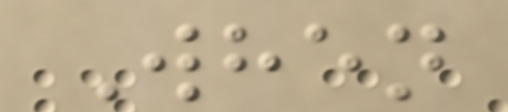When
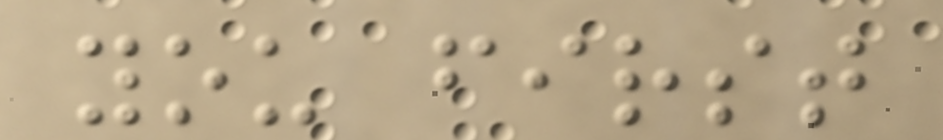you first
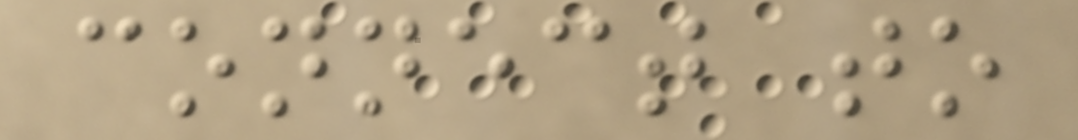connect to
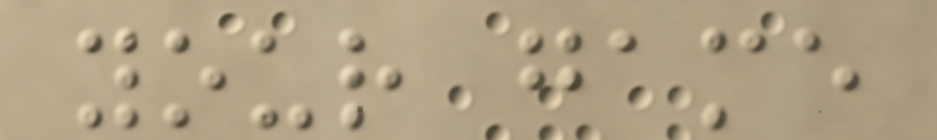your game
